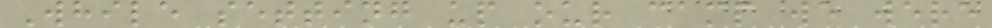While setting up our camp we were
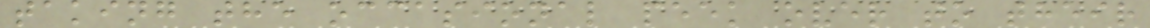taking the occasional peek over to their
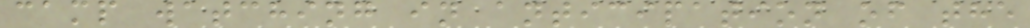camp watching in anticipation of the
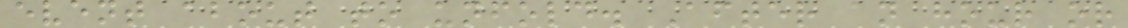event about to unfold. After an hour or
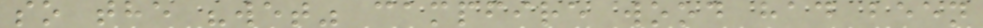so the "wet" campfire wood had been
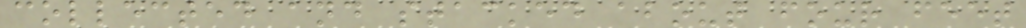collected and stacked about four feet
